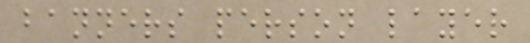banners person layer
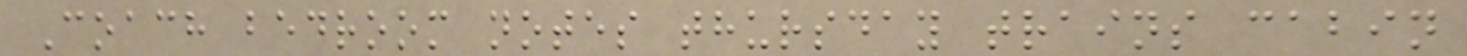Coach bedroom notes thursday trains cabin
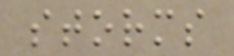storms
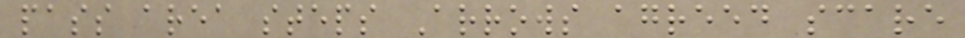pass area steps Arrows agreed scare
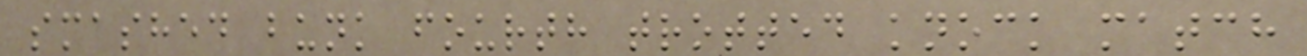smashed bunk fourth trotted knock match
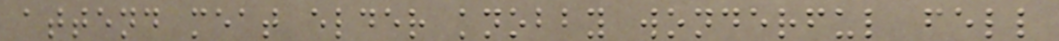attend meat elder knobby wonderful fell
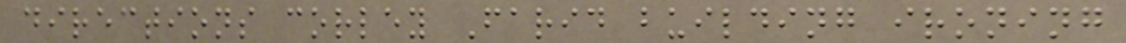directions corley Farid building ironing
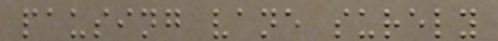pausing vane surely
